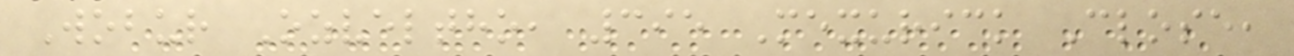Wobur Ozveltho, 395 Mexurick Close,
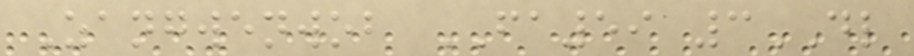Zangwenwob FA59 3DL
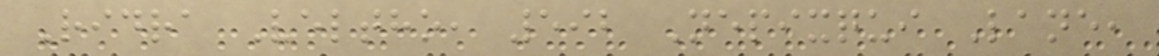Ridra Veltho, 592 Nepixqui Lane,
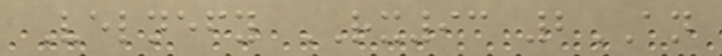Velnefy RX93 2AN
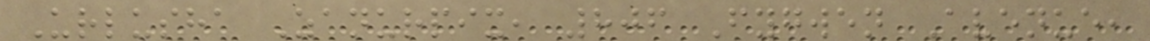Urlusha Zanurpix, 806 Fygwen Avenue,
